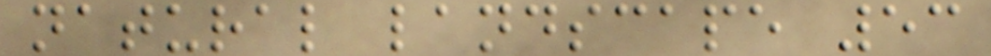natural landscape 53
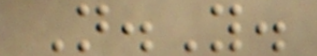N.Y.
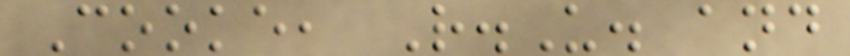Cooke, R.U. and
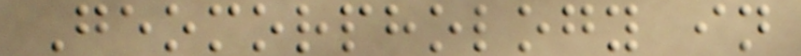Geomorphology in
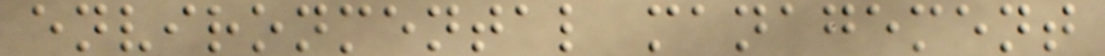environmental management
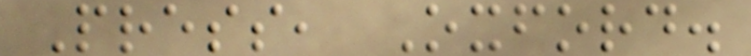Press, Oxford.
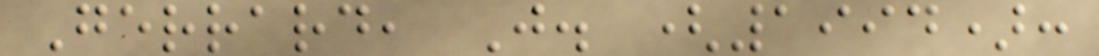Gerrard, J. (1994):
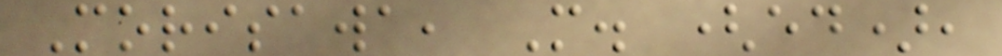Morisawa, M. (ed),
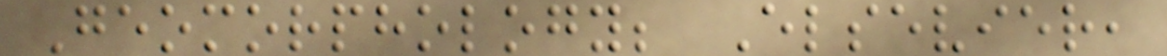Geomorphology; Elsevier,
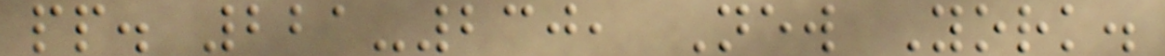pp. 221-230, New York.
